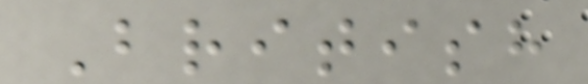British
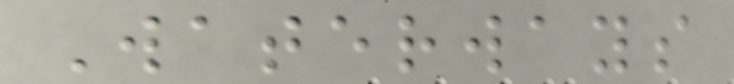Waterways
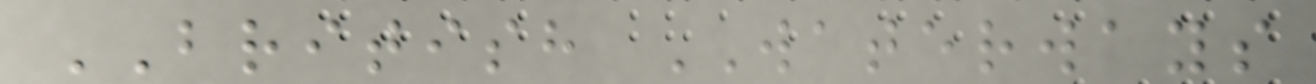BRITISH WATERWAYS
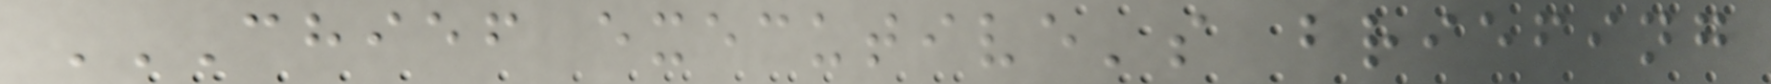CHIEF EXECUTIVE'S BRIEFING
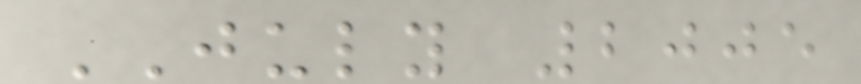JULY 2005
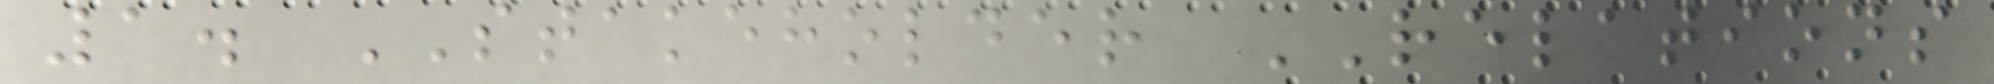1. STAKEHOLDER RELATIONS
